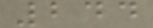244
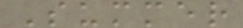Summer
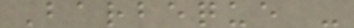Barbeque -
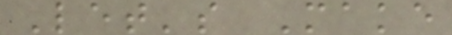Let's Make
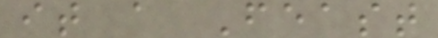it a Feast
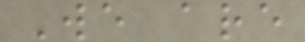We are
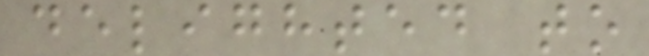delighted to
